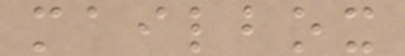mailbox
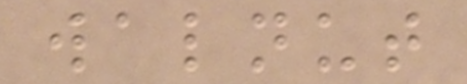walnut
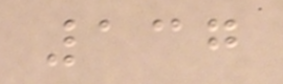137
